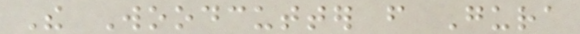The Woodcutter from Gura
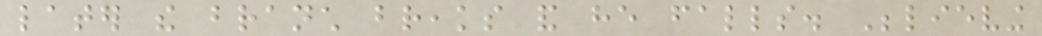later the branch breaks and he falls. Believing
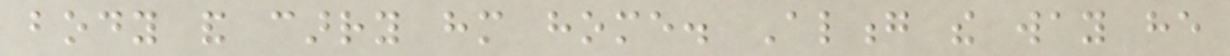body and carry him home. Along the way he
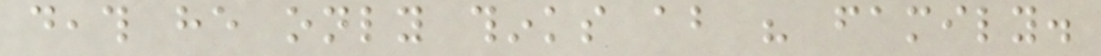death he only thinks about his family.
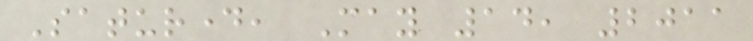Saturday, May 14, 2011
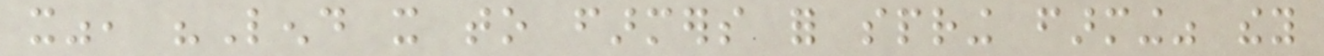it", "Lend it to farmers for spring farming" they
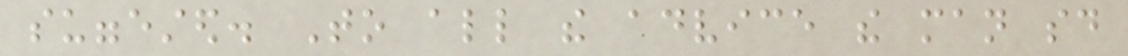suggested. To all the advice the man said
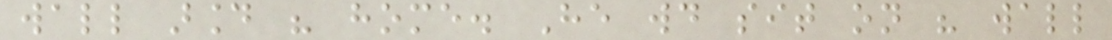wall around his home. He would sit on his wall
